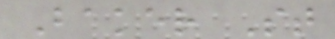Baker St
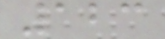123
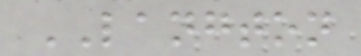LANGTON
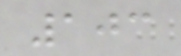103
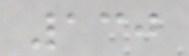130
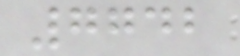7742
